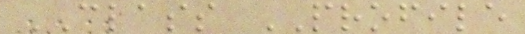CLASS PROFILE
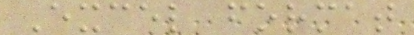Excel format
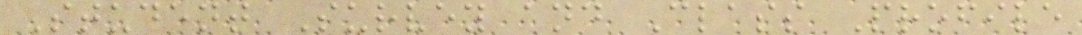Student Survey and Class Profile
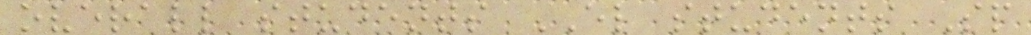overall students EL students Sp
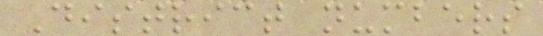District numbers
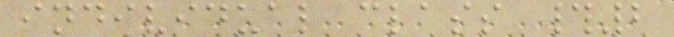individual class #2
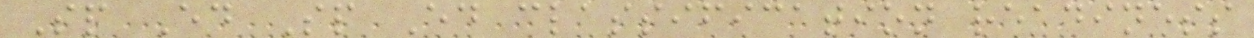Sp Ed Sp Ed classification readiness
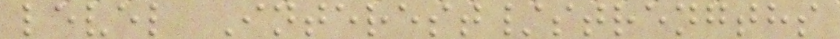level Interest/strengths
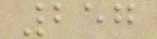257
